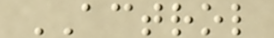ACTROL
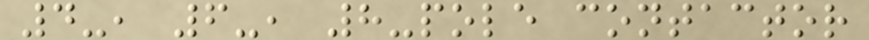4-, 6-, 8-pole contactor
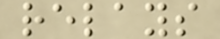relays
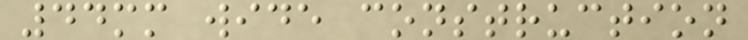44mm wide construction
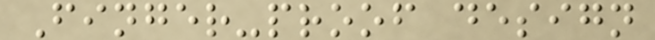Finger-proof design
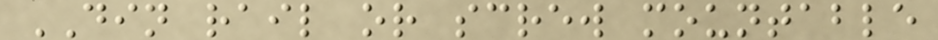DIN rail or screw mountable
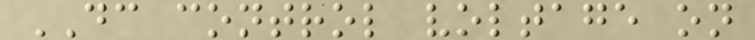DC control voltage on
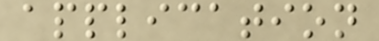application
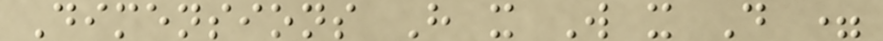Dimensions H x W x D =
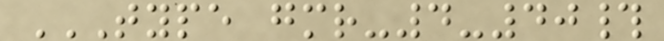TYPE GMR-4-40#
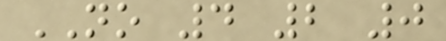NO 4 2 0
